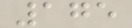175
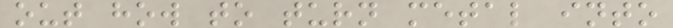out how to turn metal into
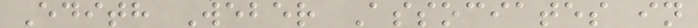Edith Weber Associates in
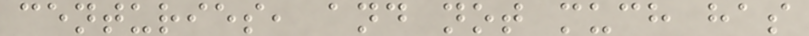centuries, and not much has
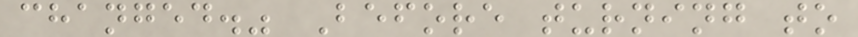changed." Before turning to
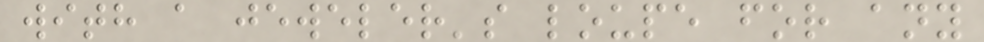with a jeweler's loupe for any
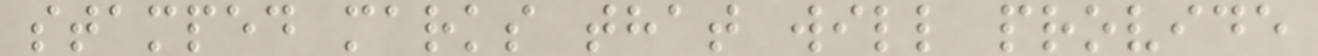stamped marks that will provide
